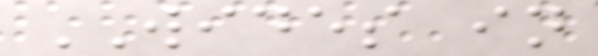WIDES in
